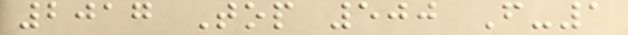2017 Top 500 F-1
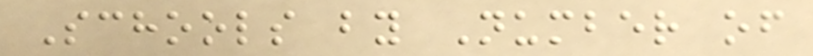Schools by Number of
